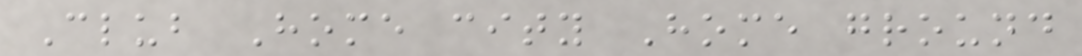Club Home city Home ground
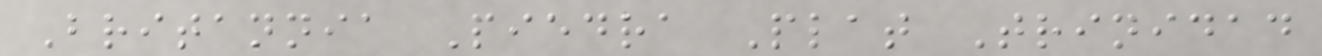Britannia Piedra Plat Trinidad
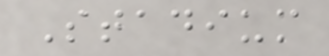Stadium
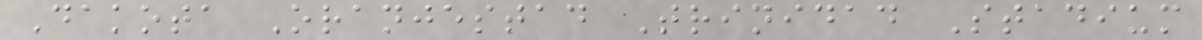Dakota Oranjestad Trinidad Stadium
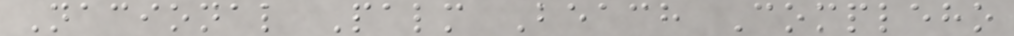Nacional Palm Beach Compleho
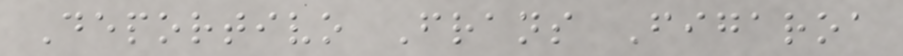Deportivo Frans Figaroa
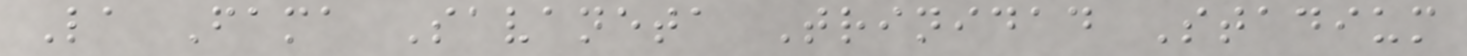La Fama Savaneta Trinidad Stadium
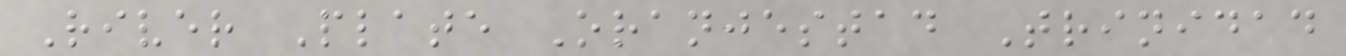River Plate Oranjestad Trinidad
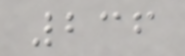236
